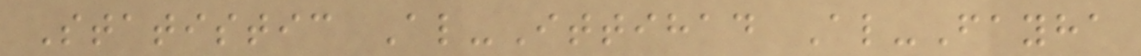Statistic Al-Ittihad Al-Fayha
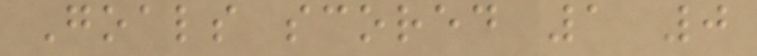Goals scored 1 0
